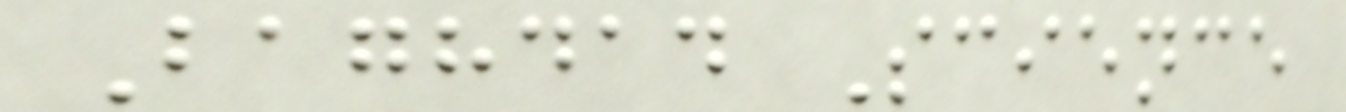Baghdad Science
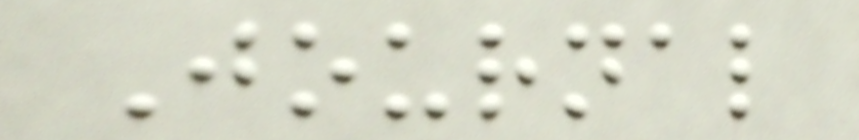Journal
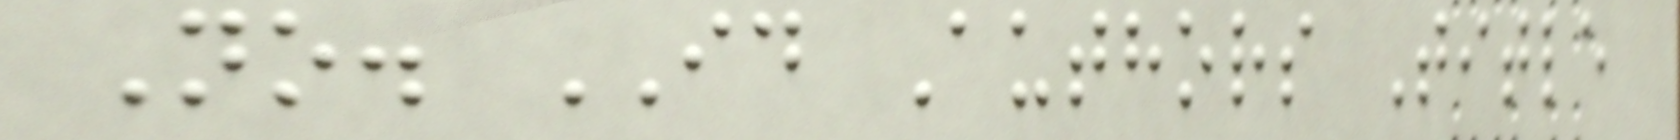No. ID Authors Title
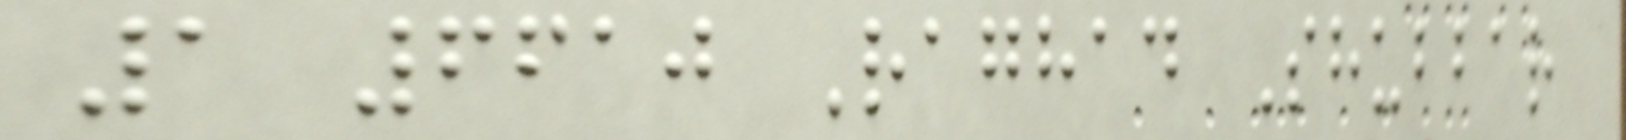1 6610 Raghad Shubbar
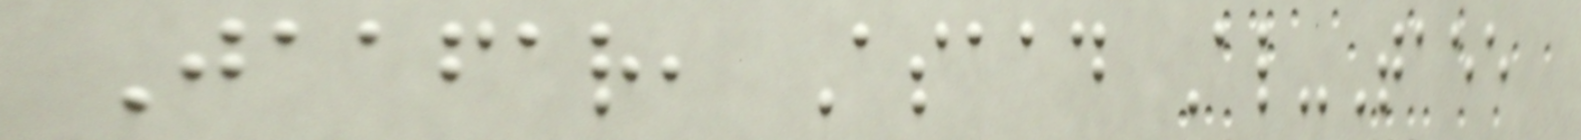Jaafar, Asaad Al-Taee
